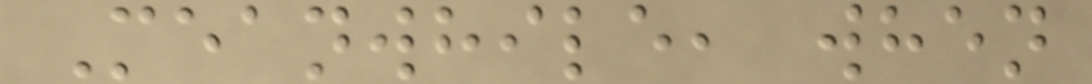Meanwhile, when
